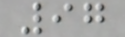97
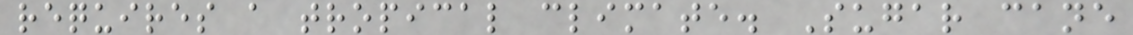requires a tropical climate. Sugar cane
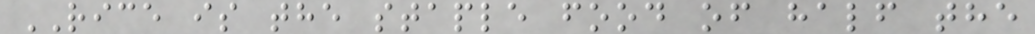RICE is the staple food of half the
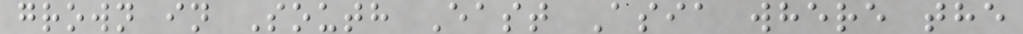grown in South East Asia where the
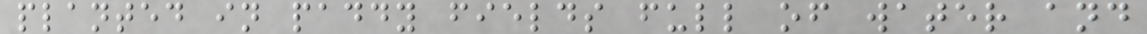planted in paddy fields full of water and
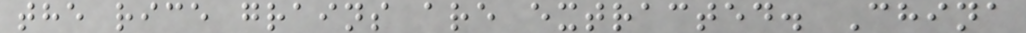the rice grains are extracted. China
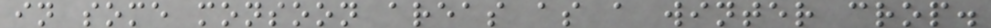in some monsoon areas as a winter crop.
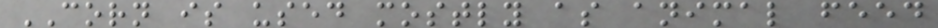CORN is used mostly as animal feed
